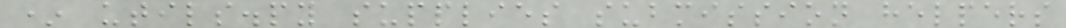* utils.py supplies submission helpers
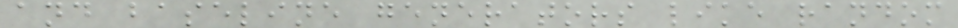and baseline generators like random
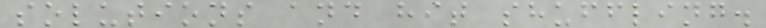solutions and hit shuffling.
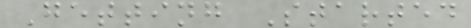Getting Started
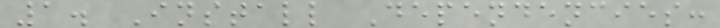1. Install Dependencies:
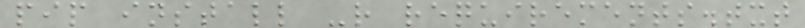pip install -r requirements.txt
